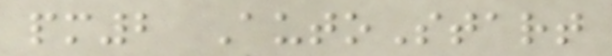pm2 AutoStart
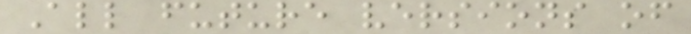All future versions of
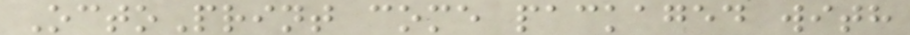OctoPrint come packaged with
